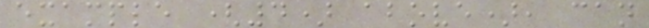example (4) above), can
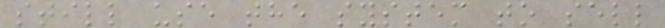still use the system to sell
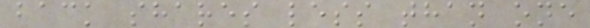back shares less than one
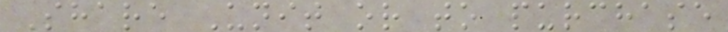Share Unit or to purchase
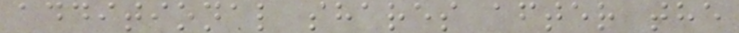additional shares after the
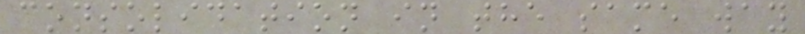consolidation in the same way
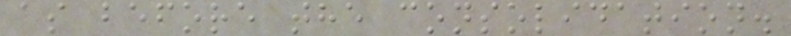as before the consolidation.
